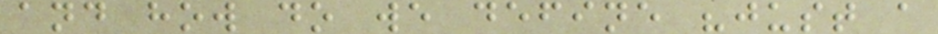and how do we define "just a
